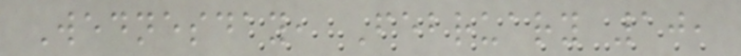Wednesday, February 10,
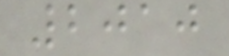2010
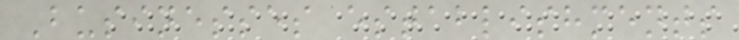Businesses establishments
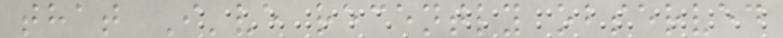that I've recently observed
